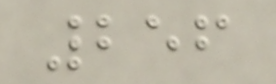256
